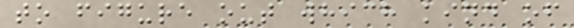to figure out which kind of
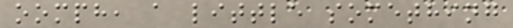oomph, a little something
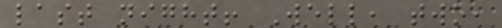last night! Well, two,
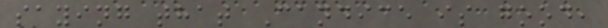saying that Candice is good,
